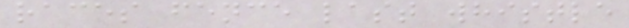races fence last whistle
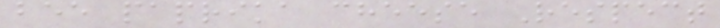bee paprika cheese Respect
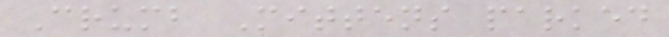Crumb Mittens parked
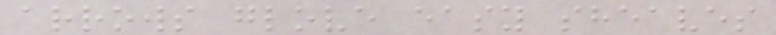arrows glove easy sheaves
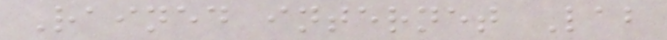Rained internet Lab
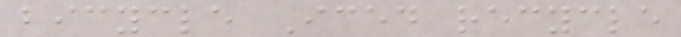bicycle Iced recycle
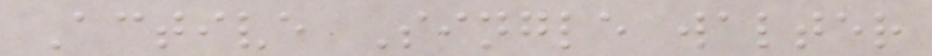Active Single walter
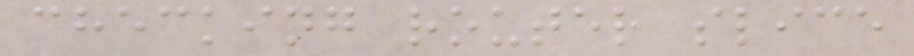checking router slice
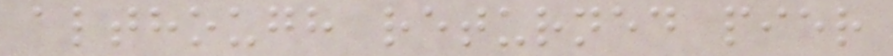although returned pier
